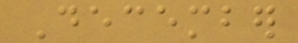December
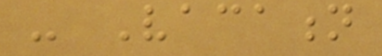- Vacation
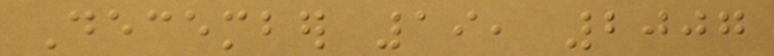December 19, 2007
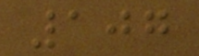107
